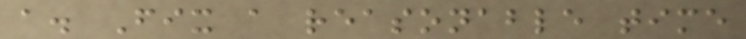a. Fix a reasonable time
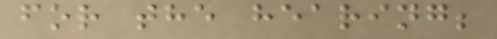for the hearing;
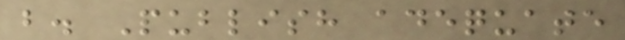b. Publish adequate
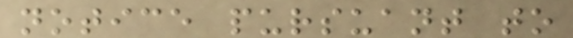notice pursuant to
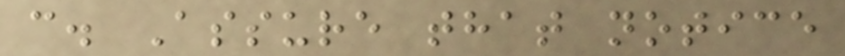c. Assure that notice
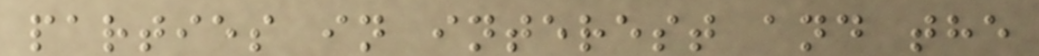parties in interest and the
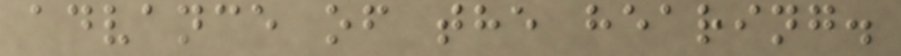advance of the hearing.
